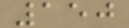150
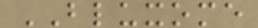BLUXOME
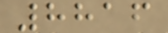8816
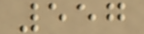557
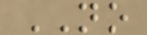NO
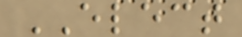ELECT
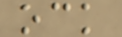ock
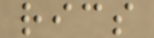rics
